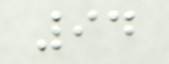94
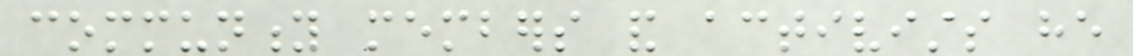community members and activists he
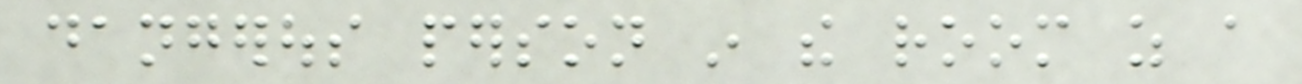dangerous person in the room as a
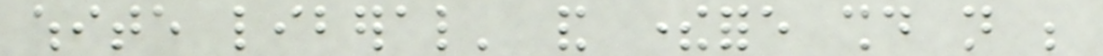white liberal' and therefore should not be
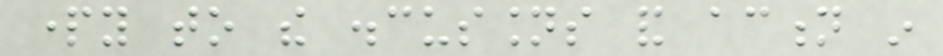party to the discussions and action in
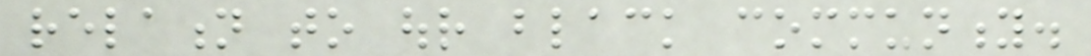relation to our black community.
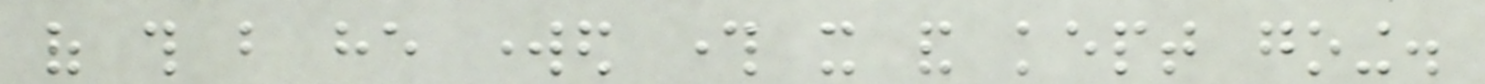of this but he worked through it and kept going.
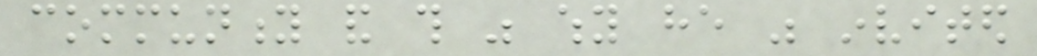community and this was why he was invited
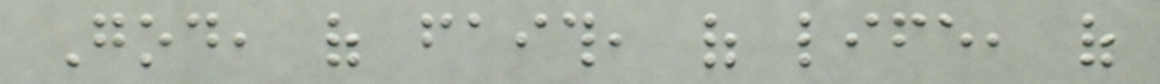God, of faith, of life, of
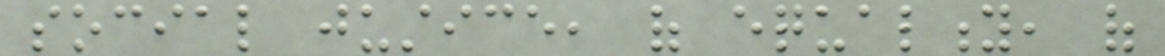social justice, of equality, of
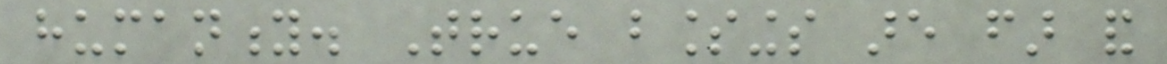humanity. True blessings are far and
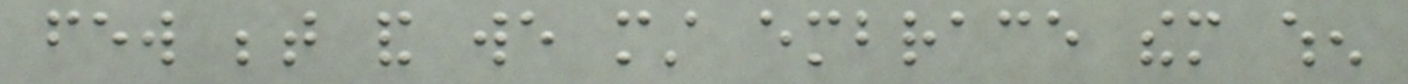few between and we must embrace them when
